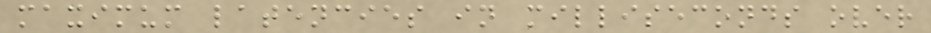maximum latencies in milliseconds over
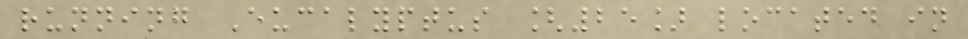running Eucalyptus [25] located in
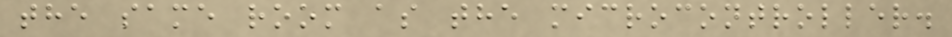the same room as the microcontroller.
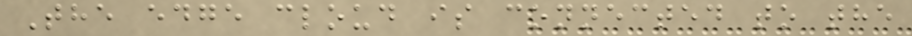The edge cloud is connected to the
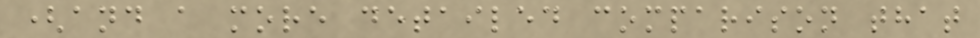(and a more detailed comparison that
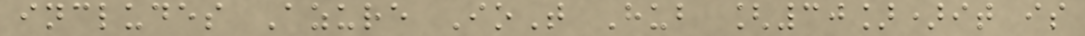includes Azure IoT Hub [30])it is
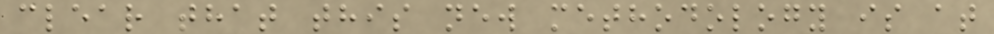clear that this new methodology is at
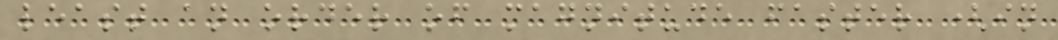least an order of magnitude faster (in
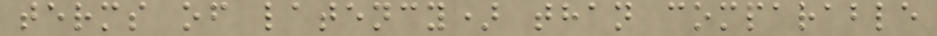terms of latency) than comparable
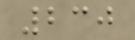230
